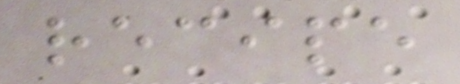recipe
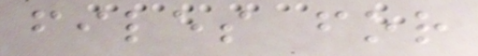files for
